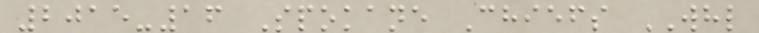2015-16 Spokane Chiefs WHL
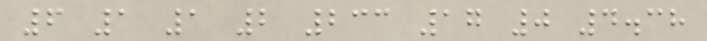6 1 1 2 233 17 0 4.38
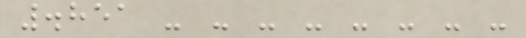.851 - - - - - - - -
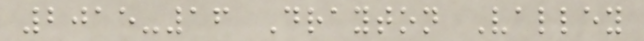2015-16 Drayton Valley
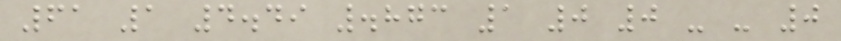61 1 4.49 .873 1 0 0 - - 0
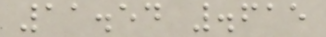11.54 .615
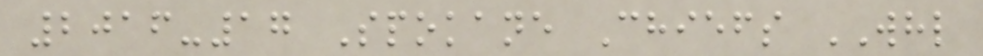2016-17 Spokane Chiefs WHL
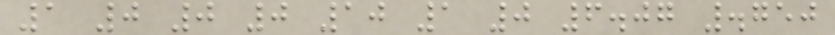1 0 0 0 10 1 0 6.07 .750
